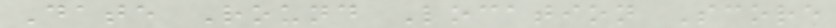Date Round Location Score
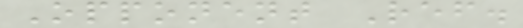Opponent Ref.
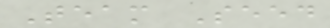Team Seed
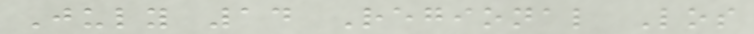July 14 Regional Los
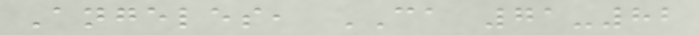Angeles, CA 71-82
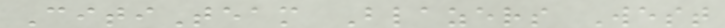CitiTeam Blazers West
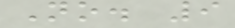No. 9
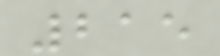215
